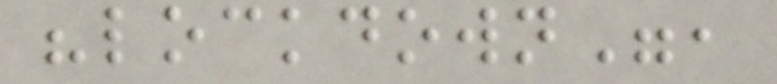"lockdown",
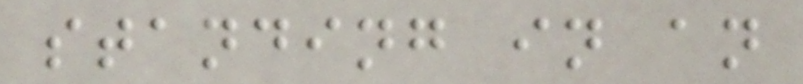standing in an
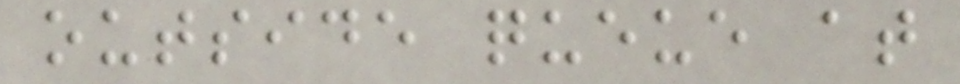outside queue at
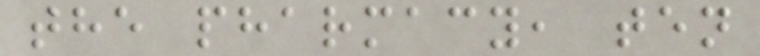the pharmacy, ten
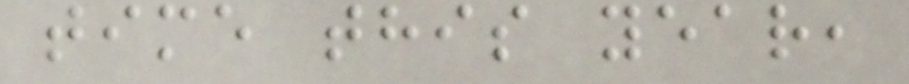time this year,
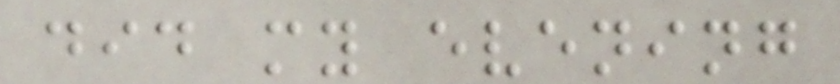did my evening
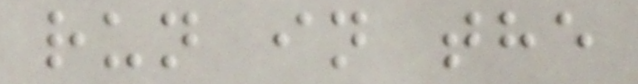run in the
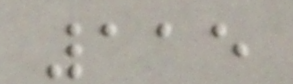115
